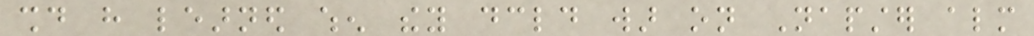should have learned when they declared war on Napster almost
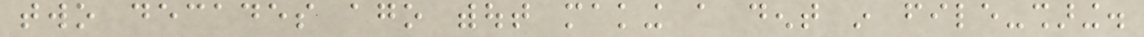two decades ago without making a dent in file-sharing.
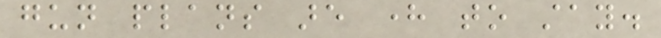gun plans are here to stay.
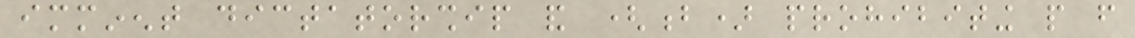imminent dictatorship and (b) prohibiting people from
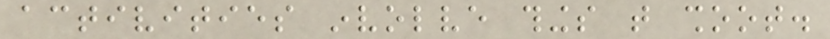activities involve things that shoot.
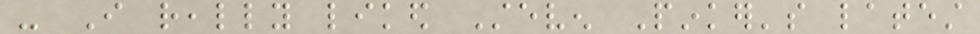- I really liked Steven Pinker's latest
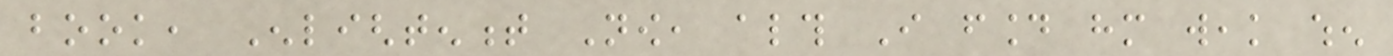book, Enlightenment Now, although I found him weak when
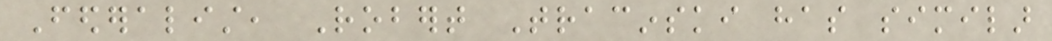Federalist, Robert Tracinski has similar
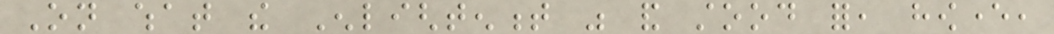On what the Enlightenment was and stood for, however,
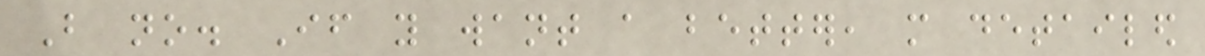But no. If you want a better, more detailed
